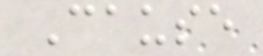Cause
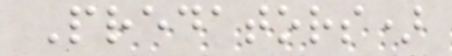Predators)
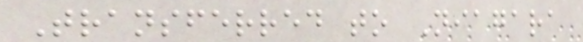Transferred to Niagara
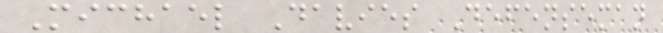Michael Davies Defenseman
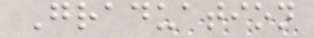Graduation
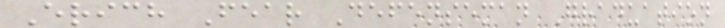Erich Fear Defenseman Graduation
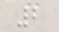2
